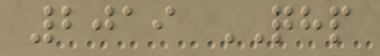2019 QHP
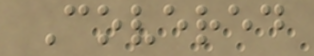Covered
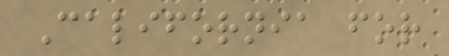California for
